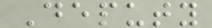Deputy
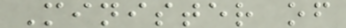Minister of
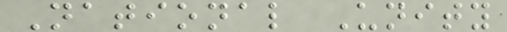National Unity
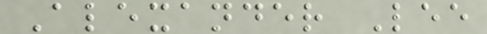Alexander Lee
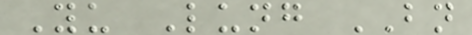Yu Lung BN
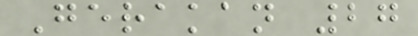Gerakan 27
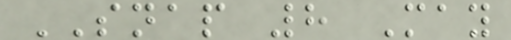SNAP 8 May
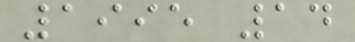1995 14
